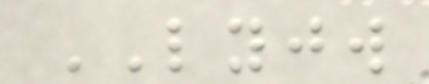LYJW
